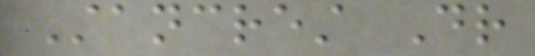Stancrest Dr
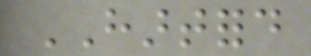HARTFORD
